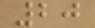20
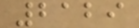2129
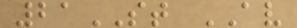21ST AV
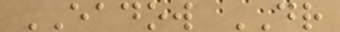EADOW DR
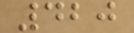420
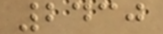2430
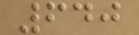640
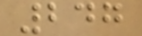247
